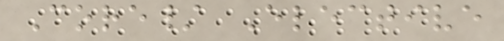Core/ Elective
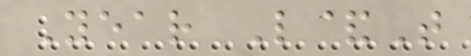Year L&T
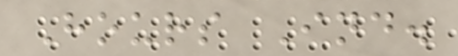Hours Ind.
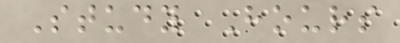Study Hours
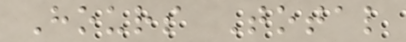Hours Total
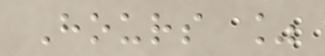Hours %
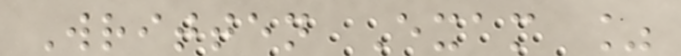Written Exam %
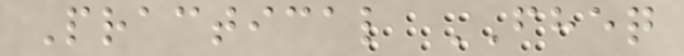Practical FHEQ
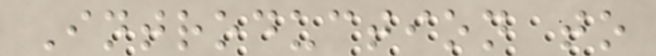Introduction to
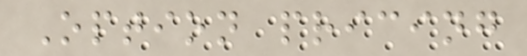Option pricing
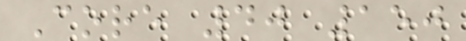Core 40 150
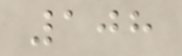108
